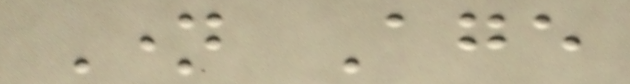Name Age
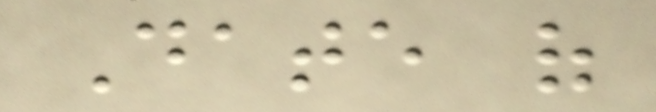Date of
